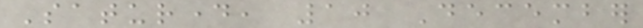Saturday, 10 December
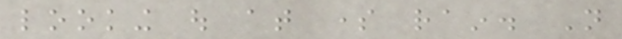looking out at some rain. Not
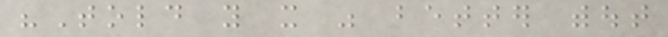"Told you it was better without
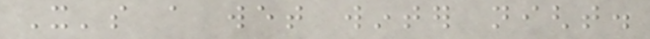It's a wet winter night.
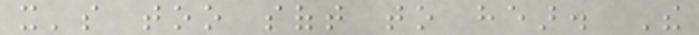it's too soft to hear. The
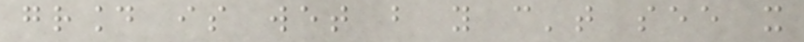ground is wet but you can't see it
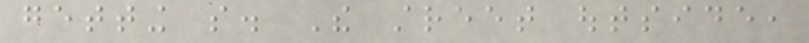getting so. The street outside,
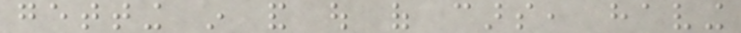getting in and out of cars, having
